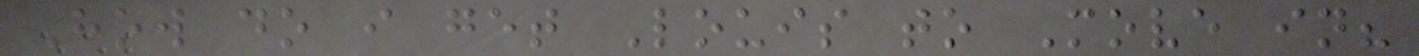How do i get Louis to Move in?
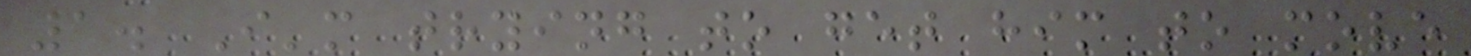1. I'm trying to get him to move
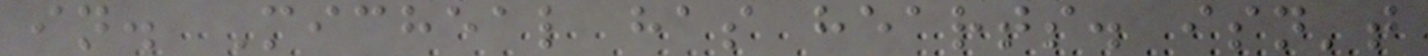in. Micheal has hearts. isn't
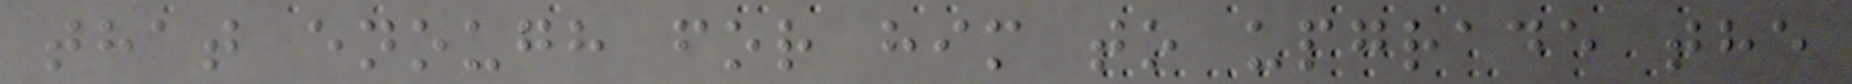that enough for him to upgrade the
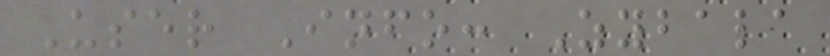User Info: Zybala
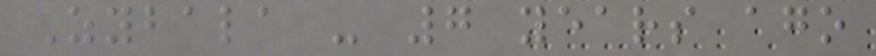Zybala - 7 years ago
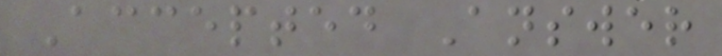Accepted Answer
